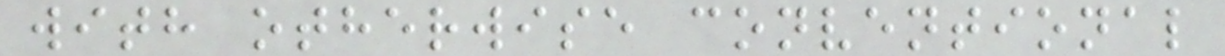with otherwise conventional
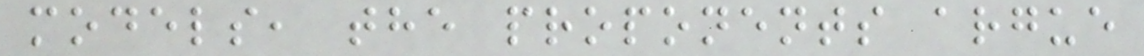models, the proponents argue
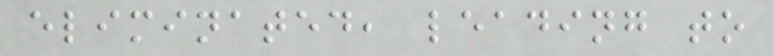eliminated, leading to
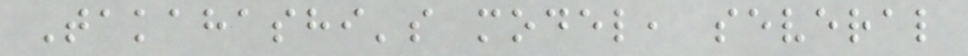Takahashi's model, several
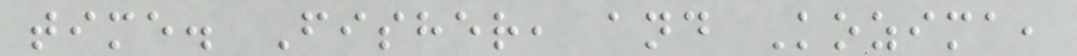time. Fisher, and Kozima,
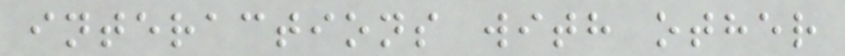interactions with other
